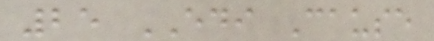25 EDI Cause
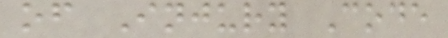of Injury Code
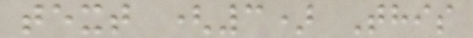text (3) This
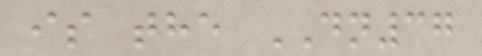is the DN37
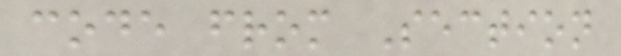code from Section
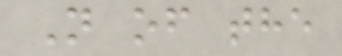N of the
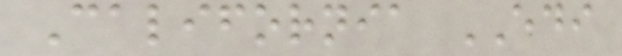California EDI
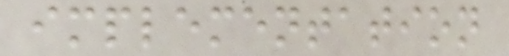implementation
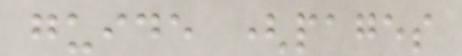guide (pages
